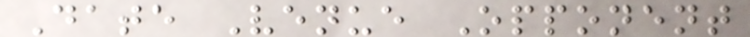Date Venue Opponent
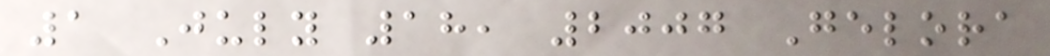1 July 18, 2007 Gelora
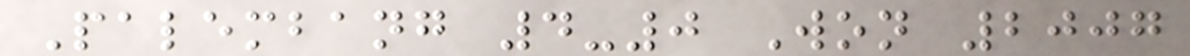Palembang 4-0 Won 2007
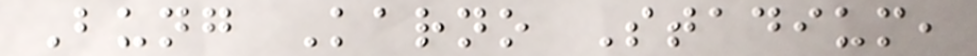Bung Karno Stadium,
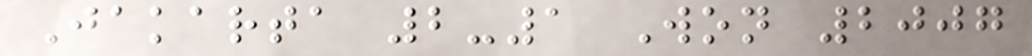Jakarta 2-1 Won 2007
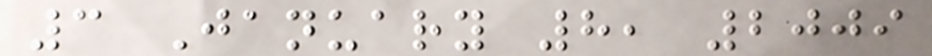3 January 8, 2009
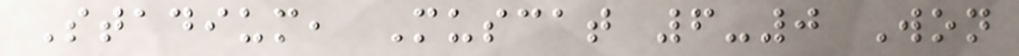Stadium, Muscat 6-0 Won
